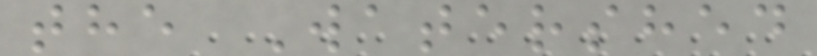the Watershed
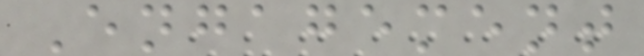Engagement
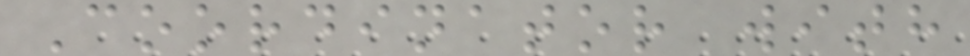Coordinator with
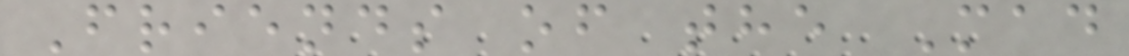Friends of the Mad
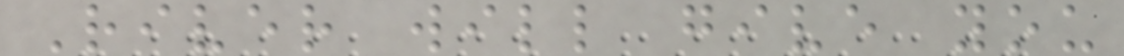River will give you
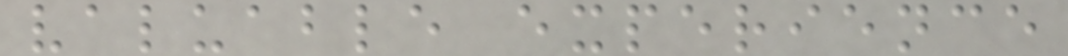valuable experience
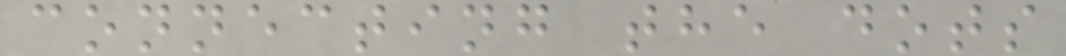connecting the dots
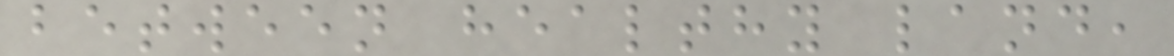between healthy land,
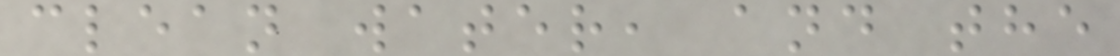clean water, and the
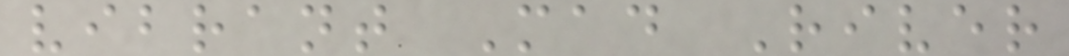vibrant Mad River
